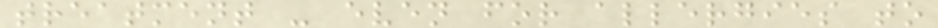treatment - even for allergies to
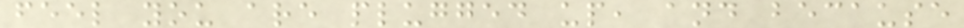feel you are plugged up, and because
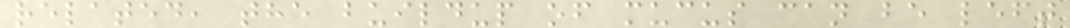related, the buildup of mucus can be left
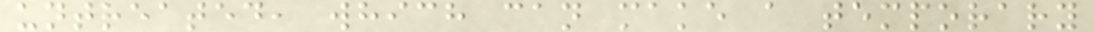untreated, which can make a temporary
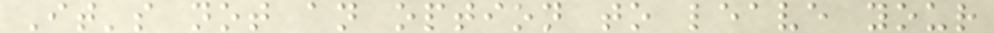It's not an option to leave your
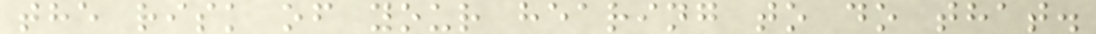the risk of your hearing to do that.
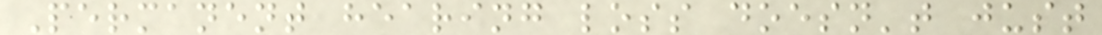Permanent hearing loss doesn't just
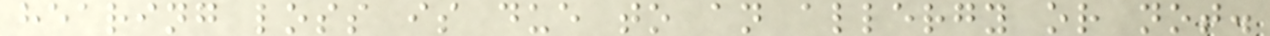hearing loss is due to an allergy or not.
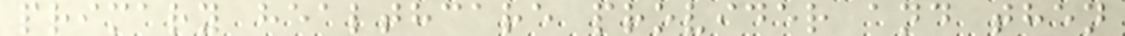primary healthcare provider and then
